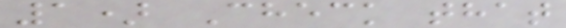1) Check that
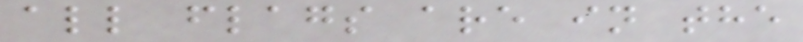all flags are in the
